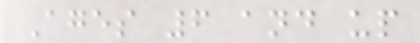Ages 6 and up
